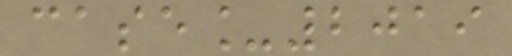case_2019
